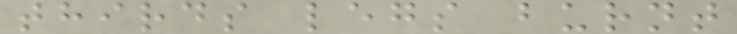thirds legs burnt
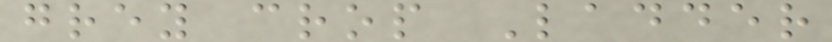grey crop Ladder
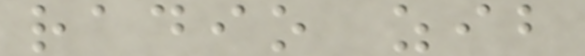radio zib
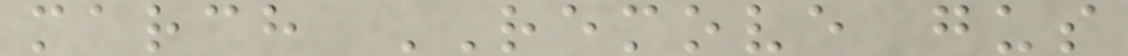march REMOVE gus
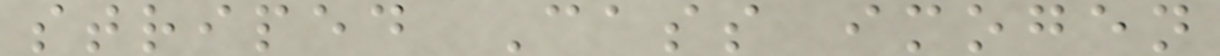striped Cass imogen
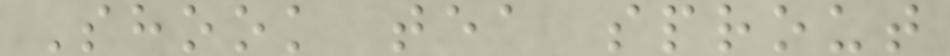Shook tea sprout
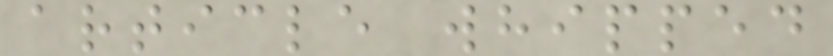article whipped
